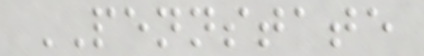PENNSTATE
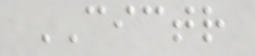CICTR
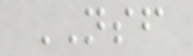NSF
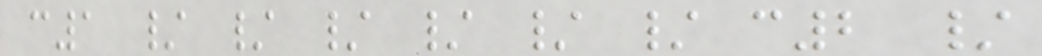c1 / / / / / / c2 /
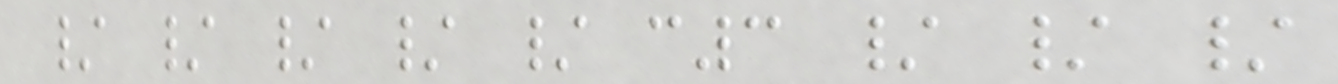/ / / / / c3 / / /
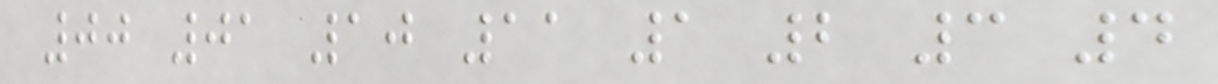00 01 10 11 1 2 3 4
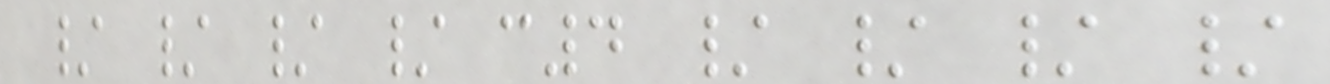/ / / / c4 / / / /
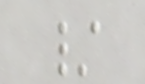/
